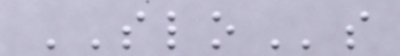SLOs
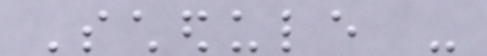Schedule -
